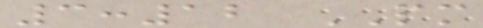3:12 PM
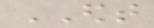EDT
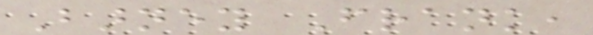Barney Frank,
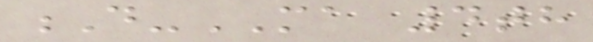D-MA 4th
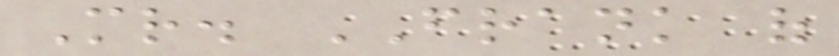Mr. FRANK of
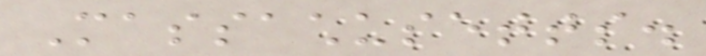Massachusetts.
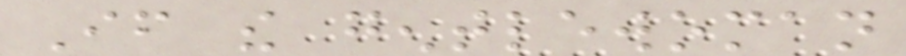If the gentlewoman
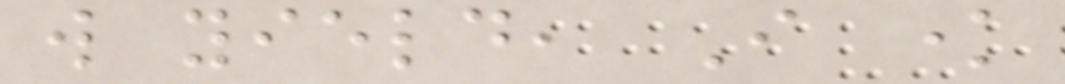will yield, I know
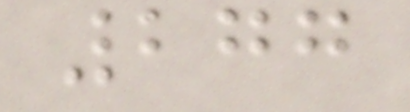277
